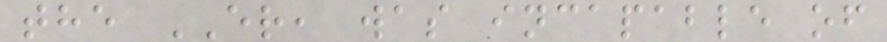the ER, was incapable of
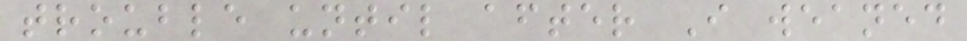trouble until after I weaned
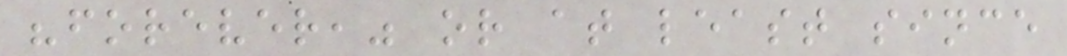"forever," or at least since
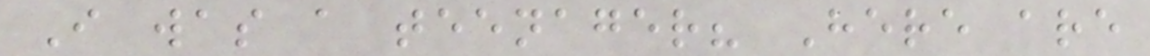I was a teenager? Here are
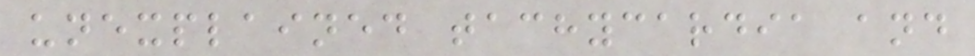unexplained tachycardia and
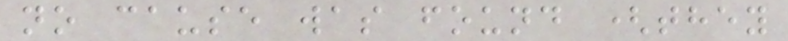no cause was found (they
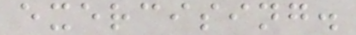exercising.
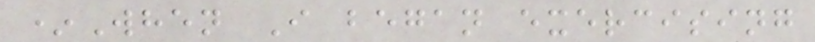*When I began exercising
